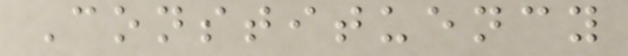Constituency
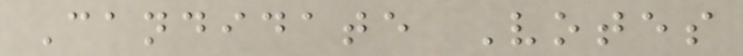Candidate Votes
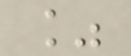%
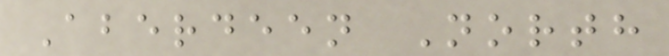Aberdeen North
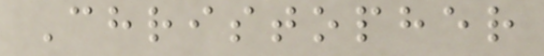Christopher
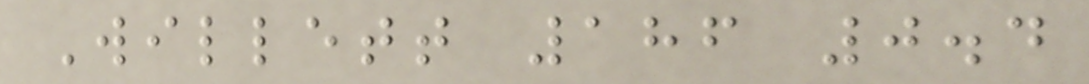Willett 186 0.4
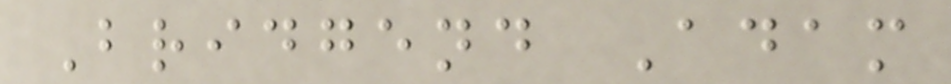Bridgend Adam
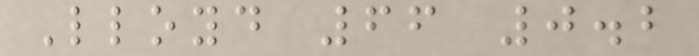Lloyd 66 0.2
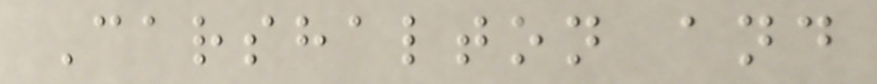Carshalton and
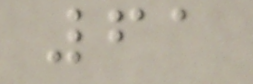61
